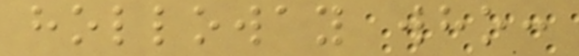holloway who:
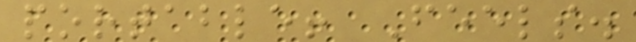portable! Feels.
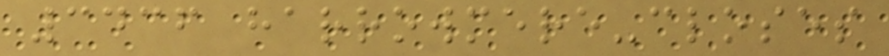3436 harrowmere-closes
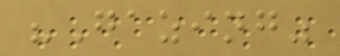"Gazing"
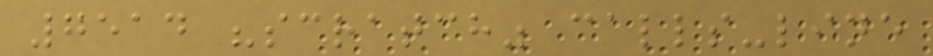7514 "scratch" calls-line
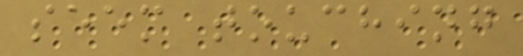seem touching
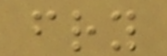fry
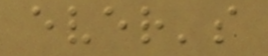ever's
